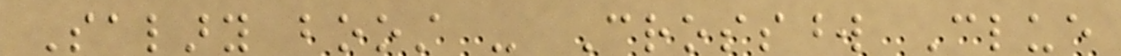Salary boost - Crossword Clue
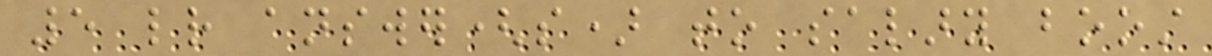5 letter answer(s) to salary boost
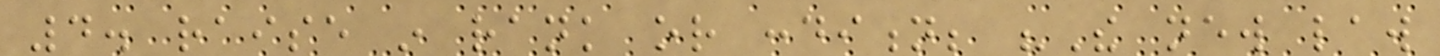4. raise in rank or condition; "The new law
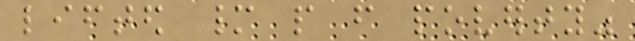lifted many people from poverty"
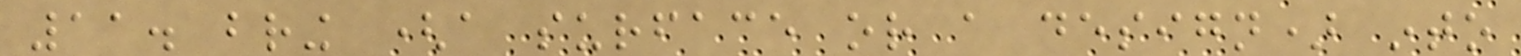11. bring (a surface or a design) into
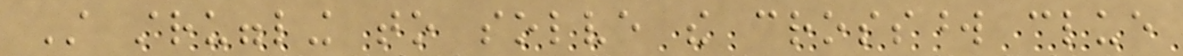Still struggling to solve the crossword clue
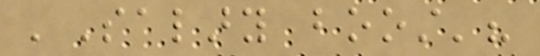'Salary boost'?
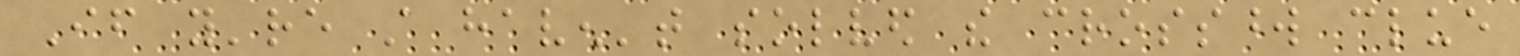If you're still haven't solved the crossword clue
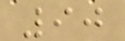90
